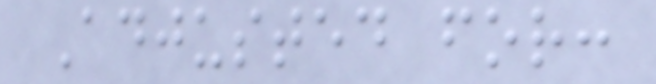Adjusted for:
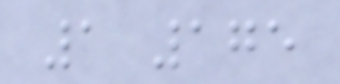1 175
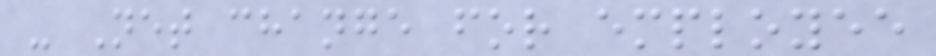- Net change for employee
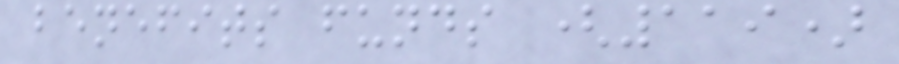benefits funds (119)
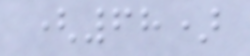(68)
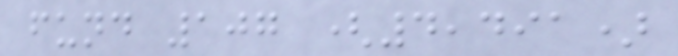fund 107 (4,491)
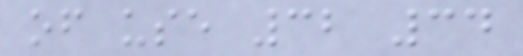of use 32 34
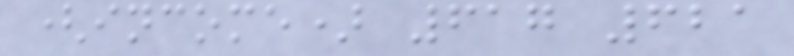(income) 617 621
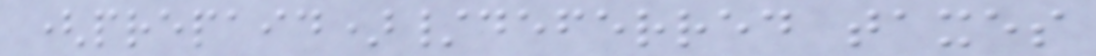(prepaid)/deferred taxes
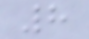8
